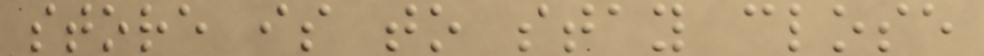store is to stay close
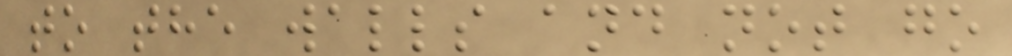to the walls and not go
